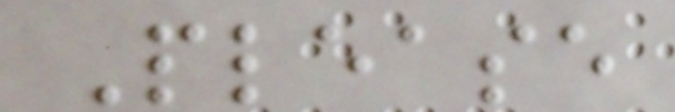Please
